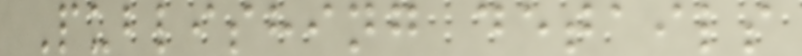Publishing details
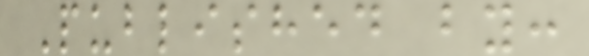Published by:
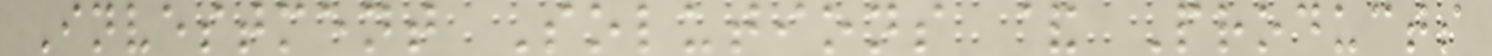Investment Solutions & Products
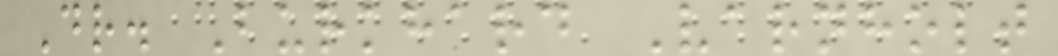Dr. Burkhard Varnholt
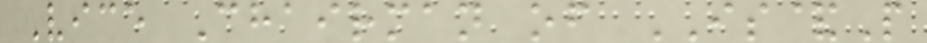Vice Chairman of IS&P
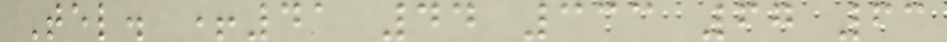Tel. +41 44 333 67 63
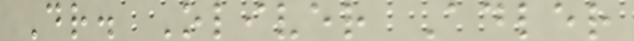Dr. Oliver Adler
